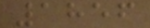1856
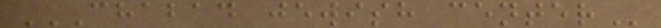CHABAD JEWISH CENTER
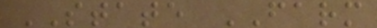STATE FARM
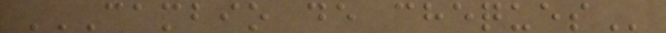CAMBIO DE CHEQUES
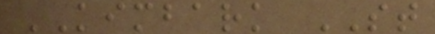KIMBARK ST
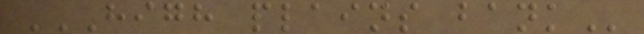HIGH PLAINS BANK
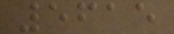5615
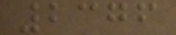2376
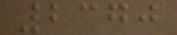2370
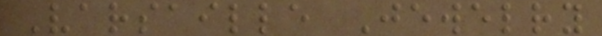Varsaille Jewelry
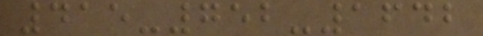415-752-1642
